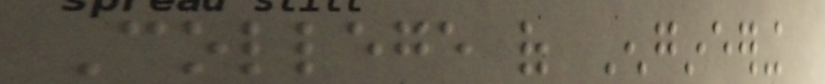College of Engineering
